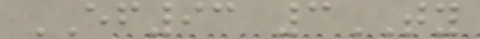EF93 3TY
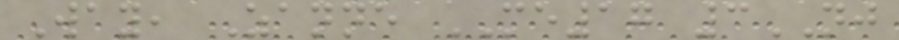Way, Zanne ME17 3NJ
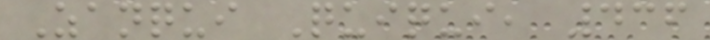Zanqui Quiqui, 436
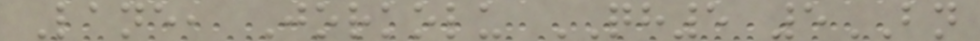Lane, Jorkolu QH5 5BN
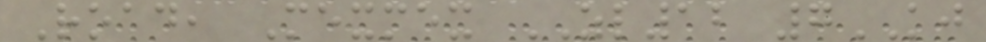Road, Mexmex ZL12 7KJ
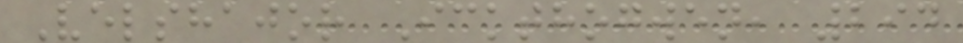Velshajor Ickthogwen, 294
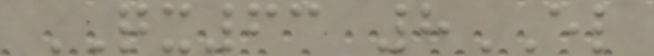QX63 8EL
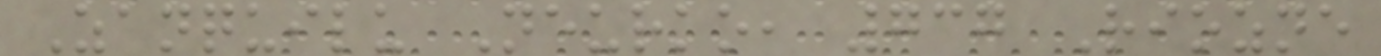Zanquilu Neurko, 737 Riozne
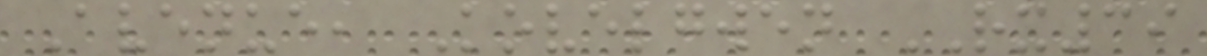Avenue, Kovelgwen RX39
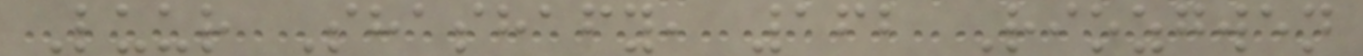Luur Shashafy, 162 Riozgwen
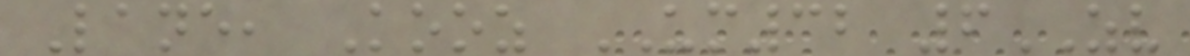Lane, Kooz UM32 6ZV
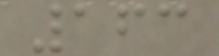163
